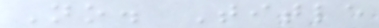No. Title
